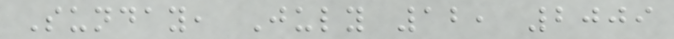Sunday, July 12, 2009
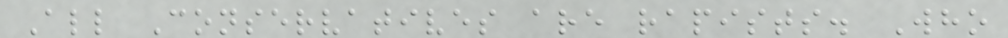All Conservatives are rapists. Who
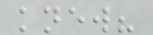knew?
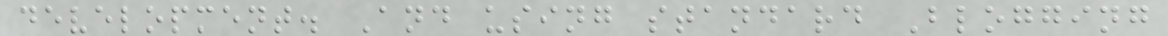development. And using standard Blogging
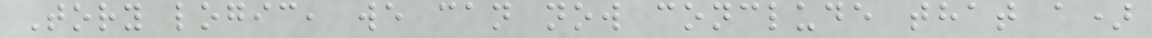Tory logic, we can now conclude that a)
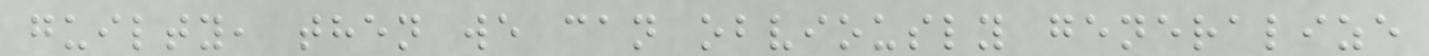guilty, then we can obviously generalize
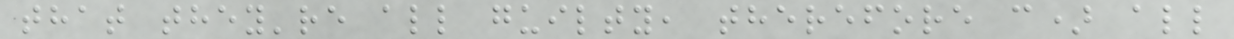that they're all guilty, therefore c) all
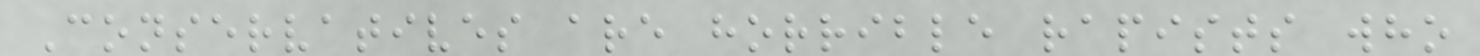Conservatives are horrible rapists who
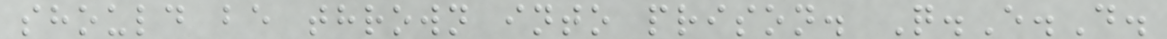should be thrown into prison. Q.E.D.
